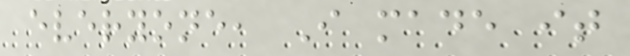everyone, I made it
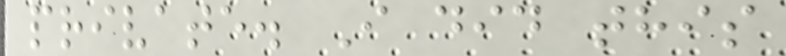private. I did this
